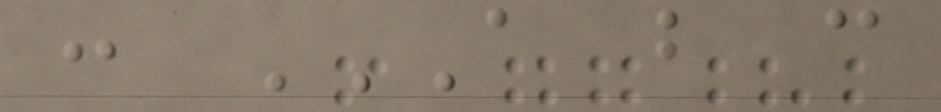: A B C
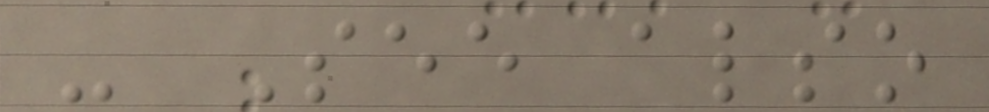- See also
